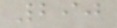290
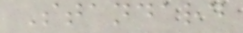Standard
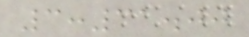3:31.00
